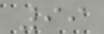99
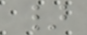}
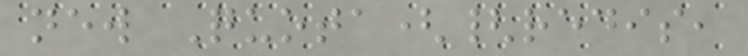new Quota({redis,
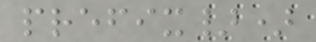prefix})
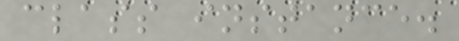class instance.
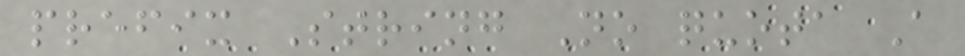prefix String No quota A
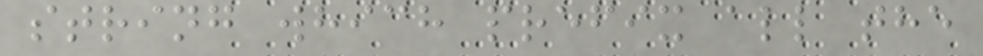string which prefix all the
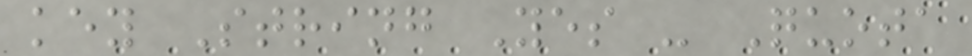key String Yes - Quota
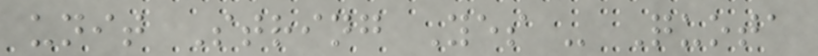unit String Yes - Quota
